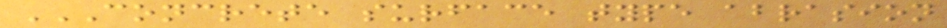CONCRETE SURFACE TYPE ABRASION
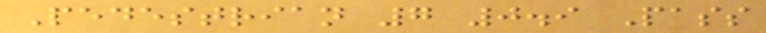Pedestrian 7 0.9 Pass
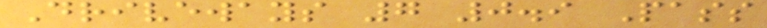Driveways 7 0.9 Pass
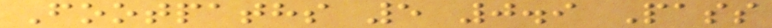Footpaths 5 0.9 Pass
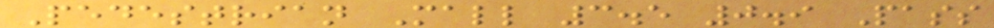Pedestrian Mall 3.5 0.9 Pass
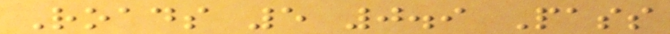Roads 5 0.9 Pass
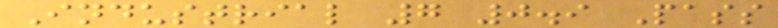Industrial 7 0.9 Pass
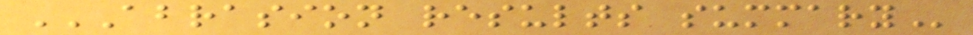ABRASION RESULTS SUMMARY
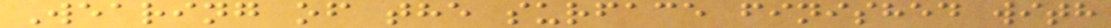Wearing of the surface finished with
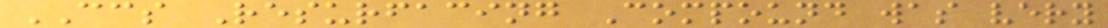CCS Resurfacing Compound was very
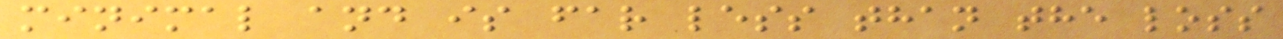minimal and is far less than the loss
